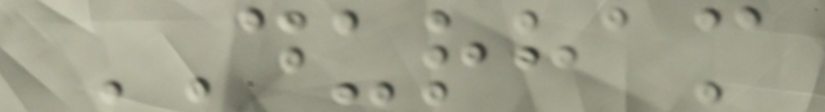DURHAM
